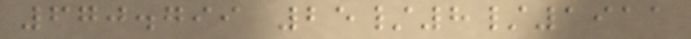670.799 25/8/1911
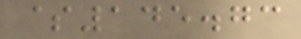$145.73
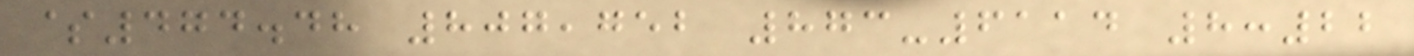$474.48 807,752 873-6114 8:22
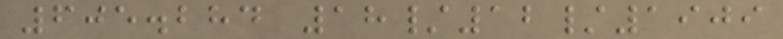605.284 18/12/1909
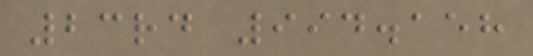23rd 994.158
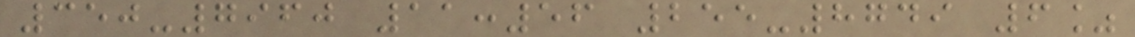350-7960 11:56 255-8749 6%
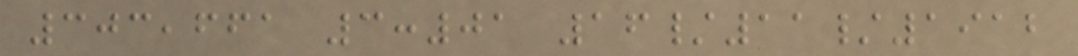303,661 3:01 16/11/1912
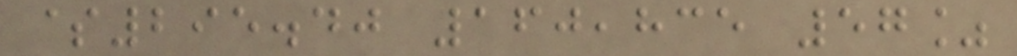$295.40 160,835 57%
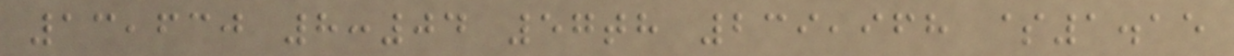13,630 8:04 57th 239,968 $1.15
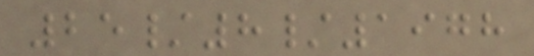25/8/1978
